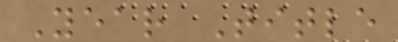Year Title
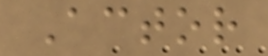Actor
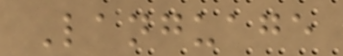Language
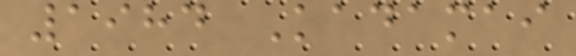1984 Kadamai
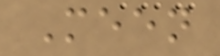Meen
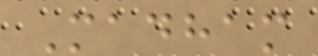Madham
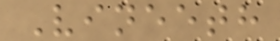Vineeth
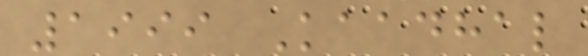1999 Kaadhal
